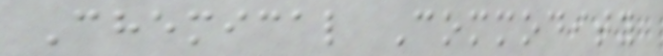Chemical Commodity
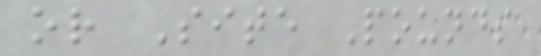or Site Pounds
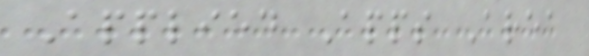Applied Apps Area
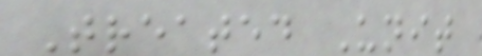Treated Unit
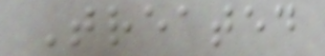Treated
